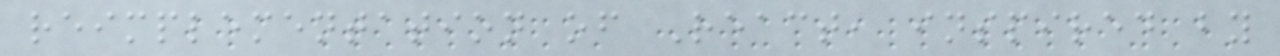reimplementation of React, inspired by
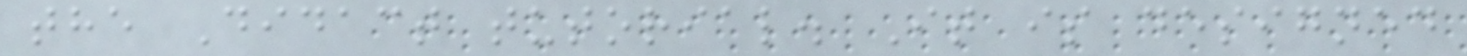the Didact tutorial. It is designed
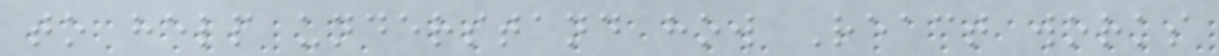to help understand how React works
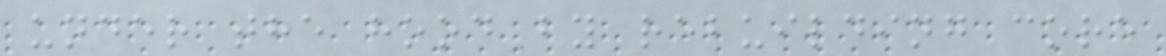under the hood by rebuilding core
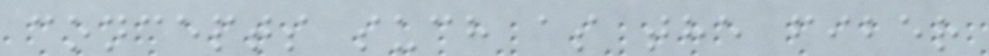concepts such as the fiber
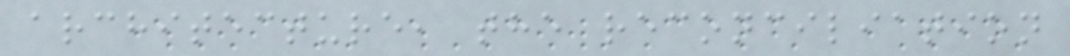architecture, the reconciliation
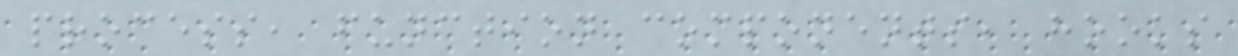process, function components, hooks
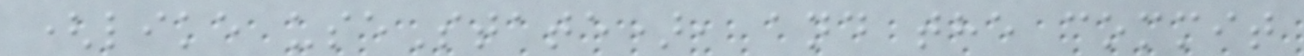(like useState), and the commit
